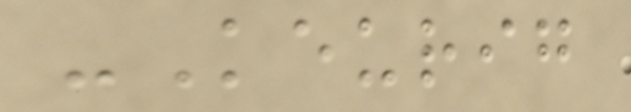-Keurig
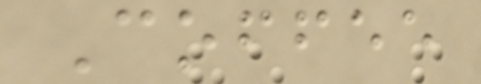Coffee
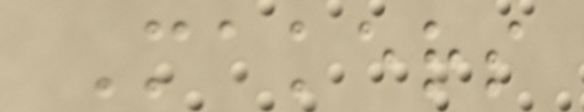Makers
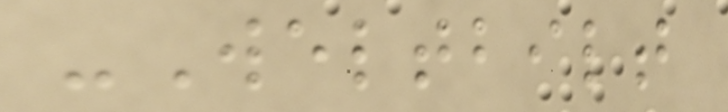-Weltbilt
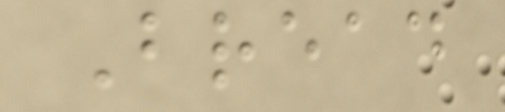Bread
